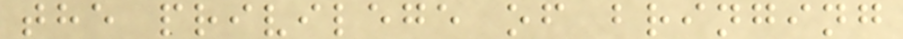the privilege of bringing
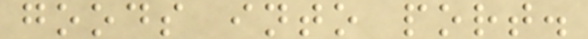goods into port.
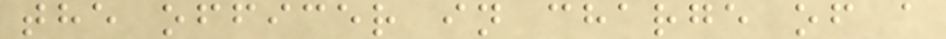the officer in charge of a
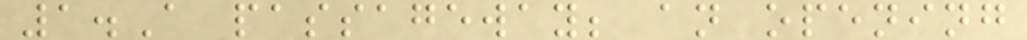1.A passageway; an opening
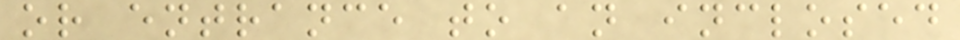or entrance to an inclosed
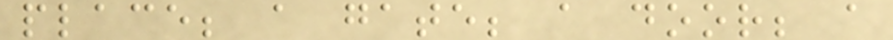place; a gate; a door; a
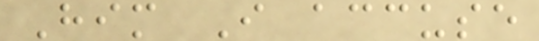Him I accuse
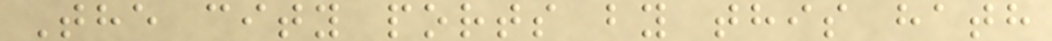The city ports by this hath
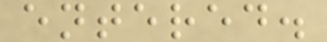entered.
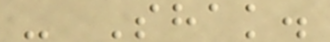- Shak.
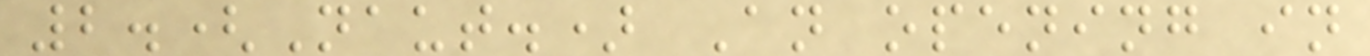2.(Naut.) An opening in
